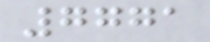7771
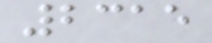2315
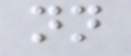nn
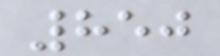850
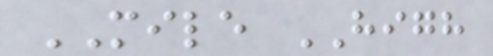MILE HIGH
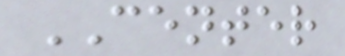CENTER
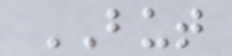BUT
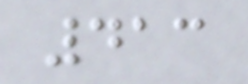413
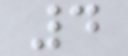4
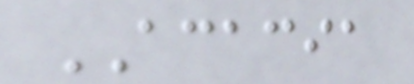ACACIA
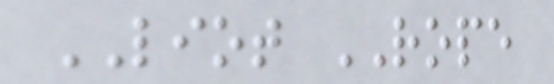LIOT ROPE
